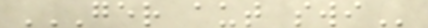GER AUT SWI
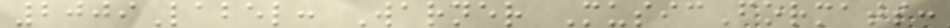2009Label: Warner MusicFormats:
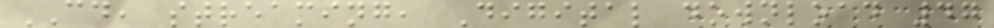CD, streaming, Digital download 47
